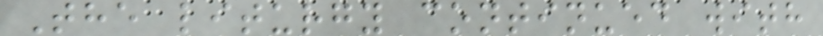The liturgy continued with
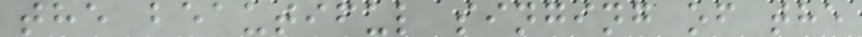the beautiful singing of the
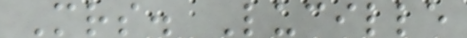Mrs. Lucille
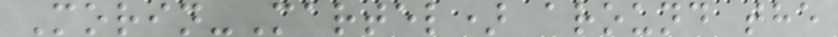Morin-Martel) around the
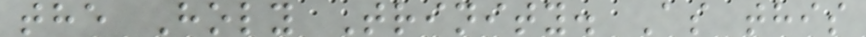the Holy Trinity. As this
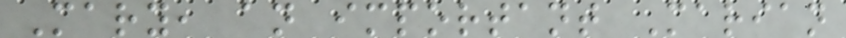Mary, an important Marian
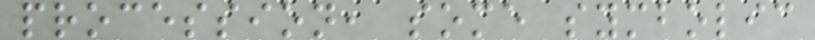procession, some symbolic
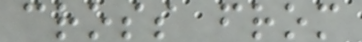cross from
